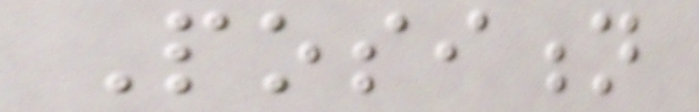Position
